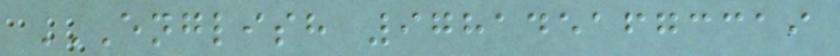ENGLISH 9781451673319
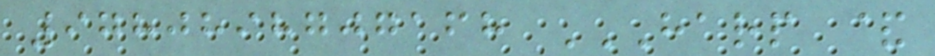9780898707168 HARP &
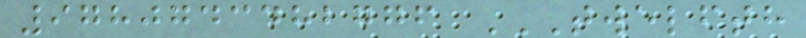9780743482776 TWELFTH
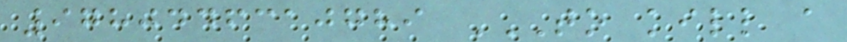9780446310789 TO KILL A
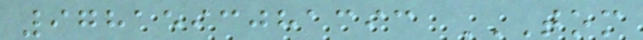9781593081393 TOM
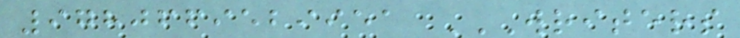9780669529951 WRITERS
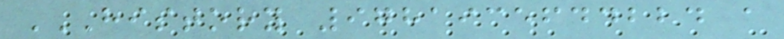HISTORY 9781935644224 A
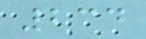234
